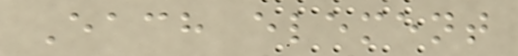Each element
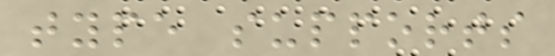type supports
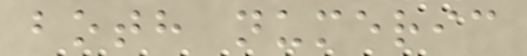both numeric
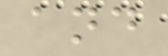and
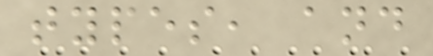types, and
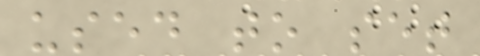used to set
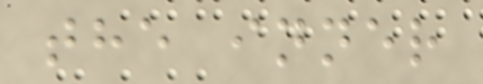the inner
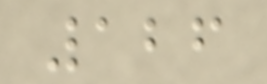126
